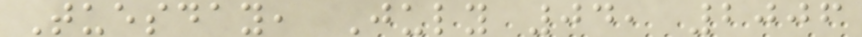Tuesday, July 04, 2006
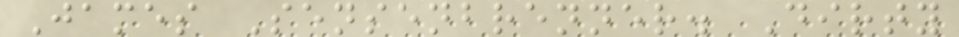James Sensenbrenner. Dirty
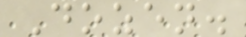Dozen.
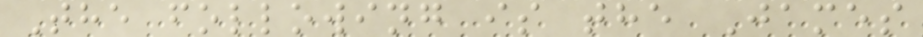The following is the James
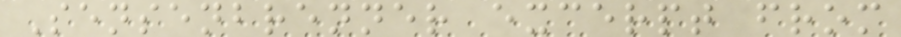Sensenbrenner excerpt from
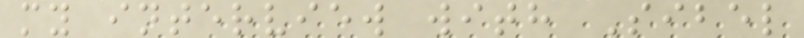my interview with Sibel
